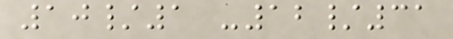10/1 -12/31
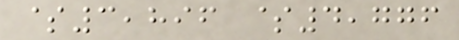$3,896 $4,776
